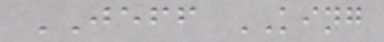JEFF KING
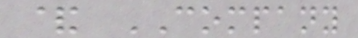& COMPANY
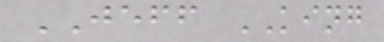JEFF KING
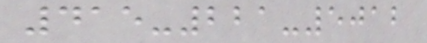415-221-5012
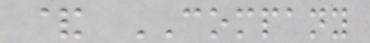& COMPANY
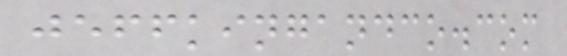jeffkingandco.com
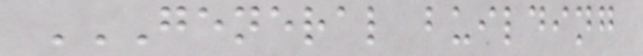GENERAL BUILDING
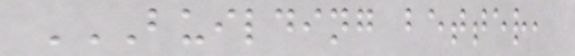BUILDING BETTER,
